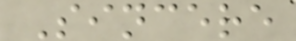Sincere
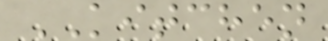KITCHEN
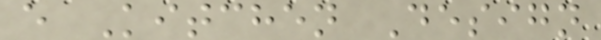e Kitchen Design
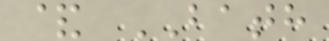& BATH
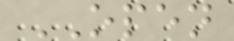OPEN
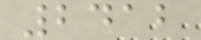2412
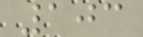103
